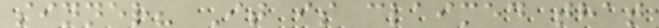sinner? It is claimed that
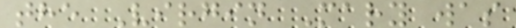the Virgin Mary was
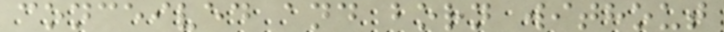conceived and born without
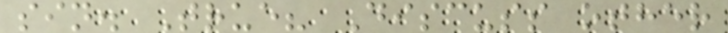sin. True? Discuss other
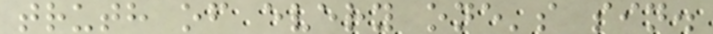truth of every one's sin.
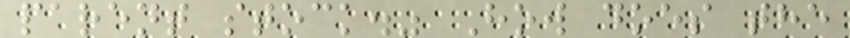parent stock." How does the
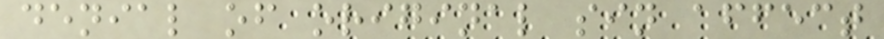denial of original sin affect
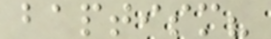baptism?
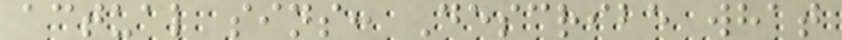actual sins: Describe what
